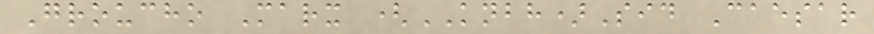Groucho Marx (KNBH)Sid Caesar
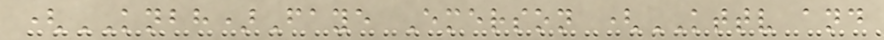(KNBH)Faye Emerson (KTTV and
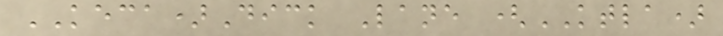KECA)Dick Lane (KTLA)
